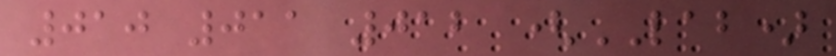010 011 012 (LAB)
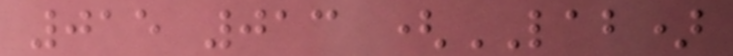015 013 (LAB)
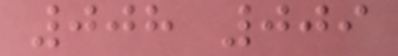008 009
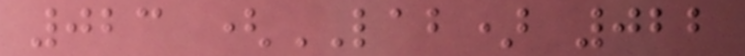023 (LAB) 022
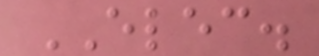ELEC.
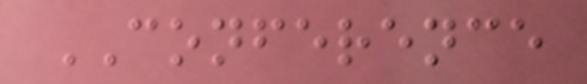CONFERENCE
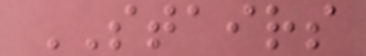STAIRS
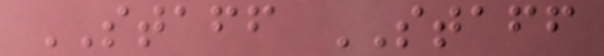STAFF STAFF
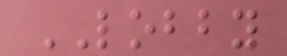LOBBY
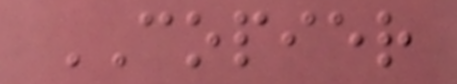COPIER
